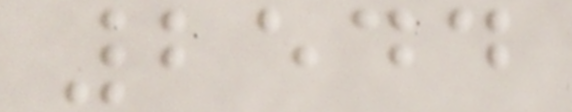2544
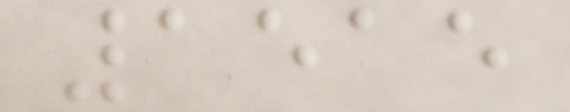1515
